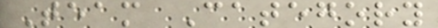Team Category
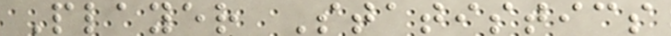Player Statistics
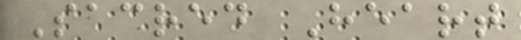Sacred Heart
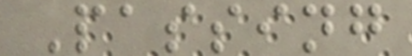Passing
